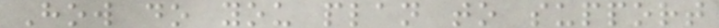How do you plan to support
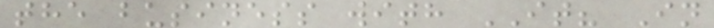the business with IT? In
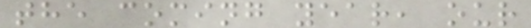the coming year, our
